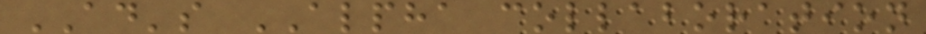AD's ALPHA collaboration
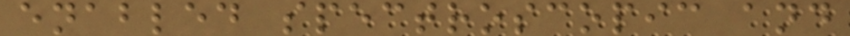enabled spectroscopic and
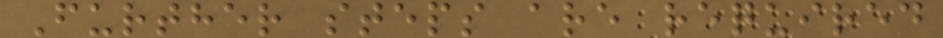Further steps are required
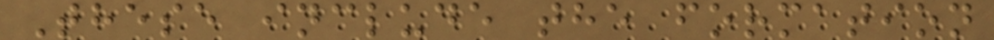These include the formation
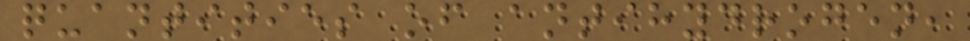quantities of antihydrogen,
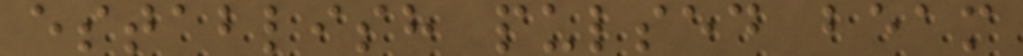establish pulsed beam
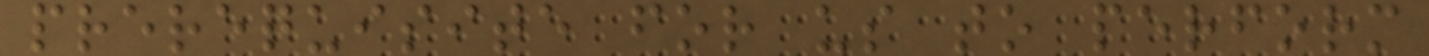prerequisite for us to perform
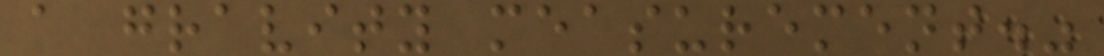a gravity measurement."
